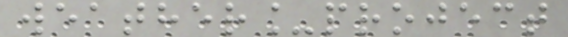weather_project
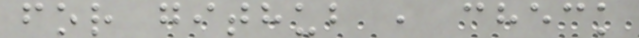for github , check
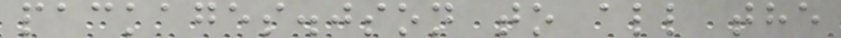packages.json to all the
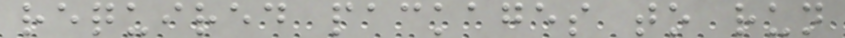required packages to run
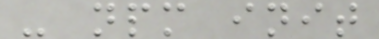- npm init
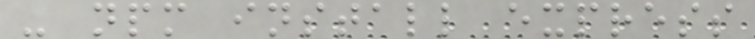- npm install express
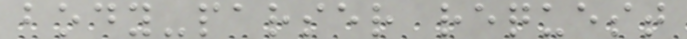body-parser request
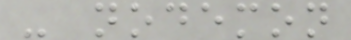- nodemon
